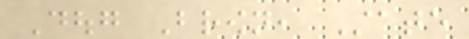Doug Brown, State
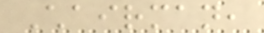Chairman,
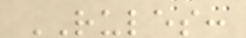RULES:
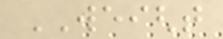WEIGHT
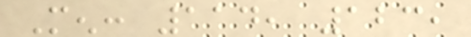Men: 114, 123,
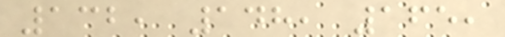132, 148, 165,
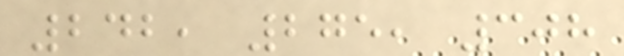242, 275, 308
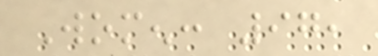Women: 97,
